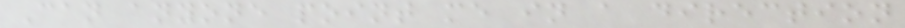Can anyone point me in a direction
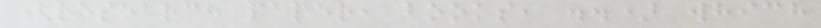(research paper, books, ..) which
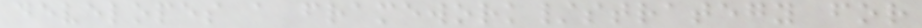developes a framework/strategy for
